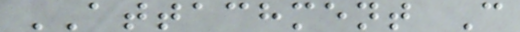ATTACHMENT C
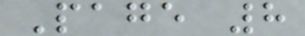Page 8
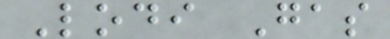Lodi Gas
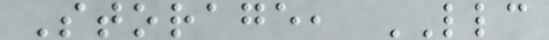Storage, LLC
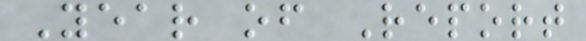Year of Report
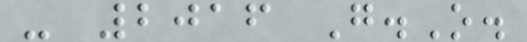- 2016 G.O.
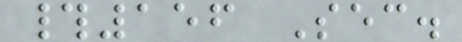#156 Sec.
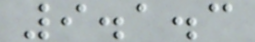9.1.3
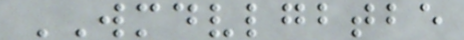WMDVLGBTBE
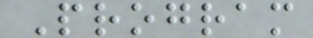Program
